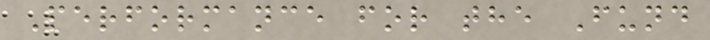Performance for the Fund
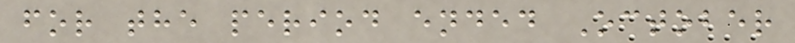for the period ended October
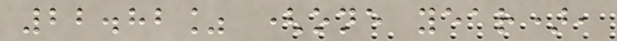22.82% (one year),
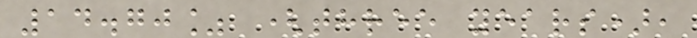14.70% (three years),
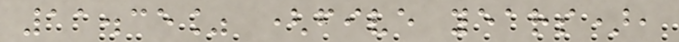11.35% (five years),
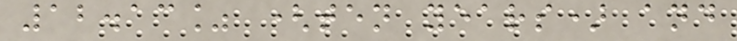12.13% (ten years) and
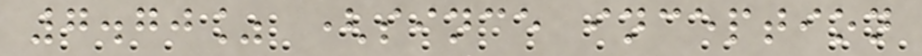7.70% (since inception
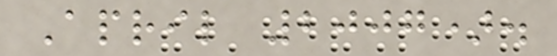April 2007).
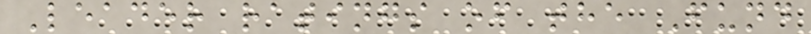Leader ratings of the Fund
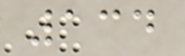134
